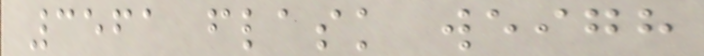3561 flask weigh
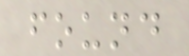found
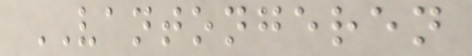VANTONGEREN
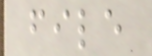file
